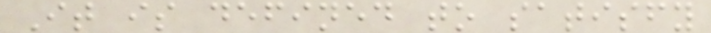It is defined to satisfy
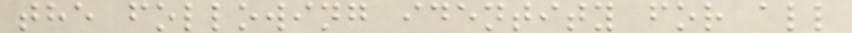the following identity for all
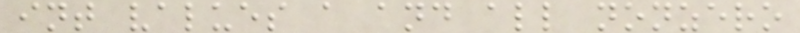int values a and all nonzero
